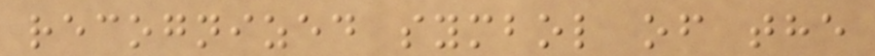recognized symbol of the
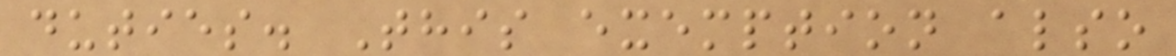duties. This exemption also
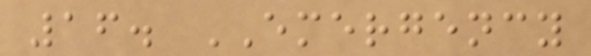16. EMERGENCY
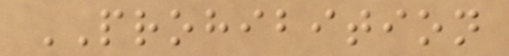PROHIBITION
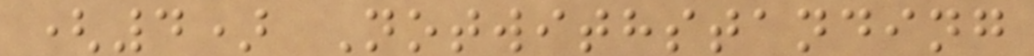(4) Notwithstanding
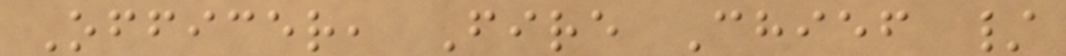Officer, Fire Chief /
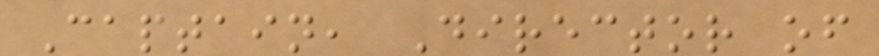Captain, Director of
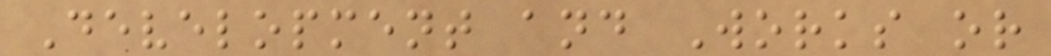Development and Works or
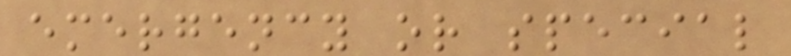emergency or special
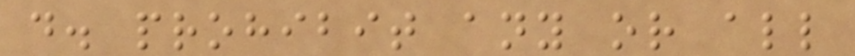d. prohibit any or all
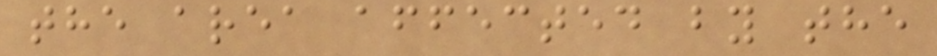the area affected by the
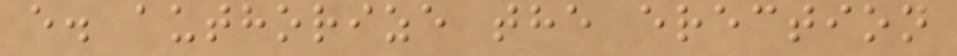e. authorize the erection
